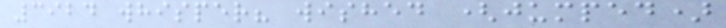3924 whisper? wished (jumped)
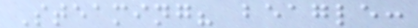Steaming? beagle:
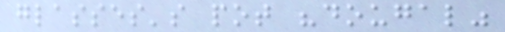glasses's pot "dougal"
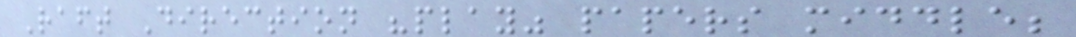Raft Direction "play" papers middle;
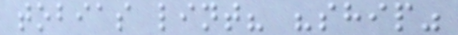tobias lint? "ship"
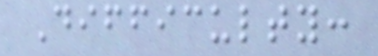Difficulty:
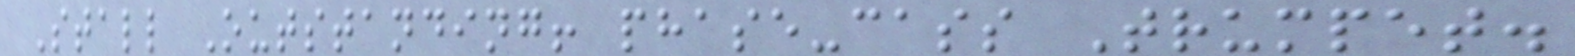Stall Outstanding! phase-cass Trumpet.
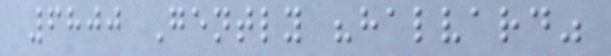6800 Gently "halvard"
